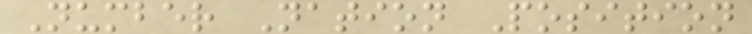Number Nation Position
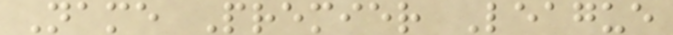Name Premier League
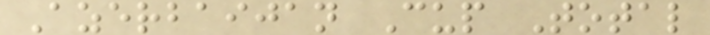Azerbaijan Cup Total
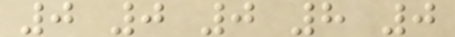0 0 0 8 0
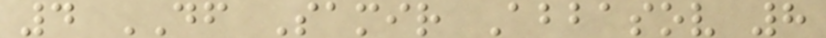4 DF Samir Abbasov 8
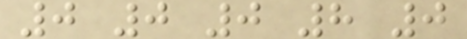0 0 0 8 0
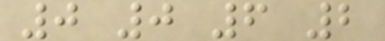0 0 6 2
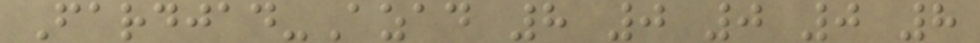Fardjad-Azad 8 0 0 0 8
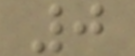0
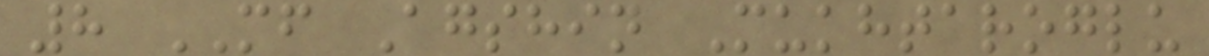8 MF Agshin Mukhtaroglu
